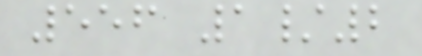556 1/2
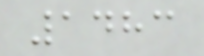1483
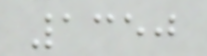1350
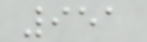951
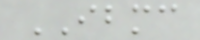IBMC
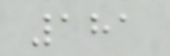181
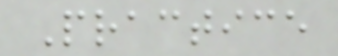Practice
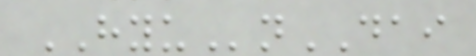HYUnDAI
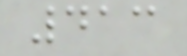413
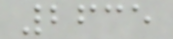2635
